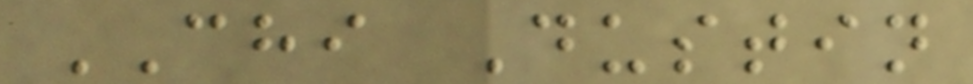CHI Dustin
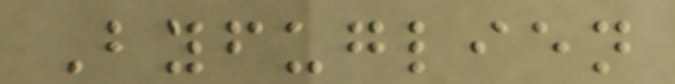Byfuglien
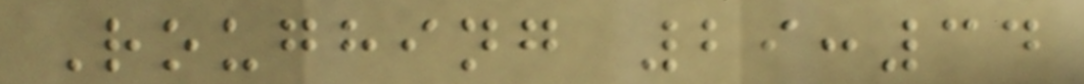Roughing 29:34
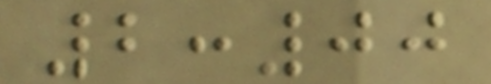2:00
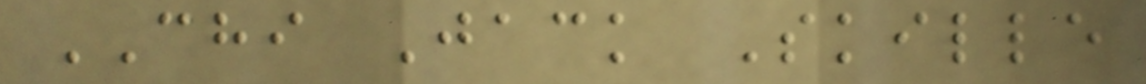CHI Jack Skille
